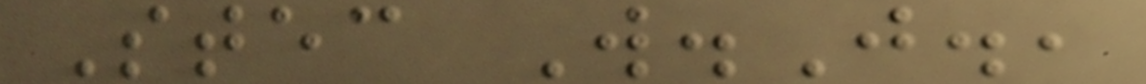Stec W.J.,
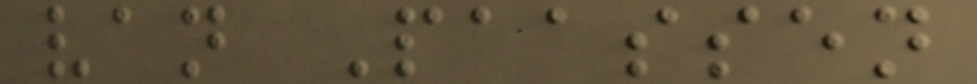van Paassen
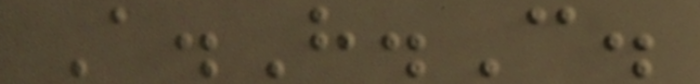A.H.C.
